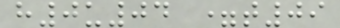h0u04 =t09
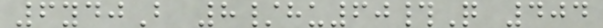6ydjB 8/hu60#Q 404
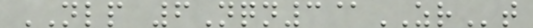NLP 6Nqn3@ZRt
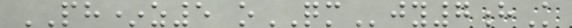PH*z5 oQMjy7hK
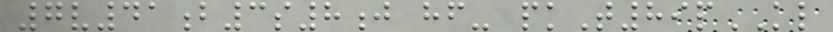7v41b3s8j hf- pkT89pKL
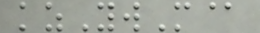kzYwM@
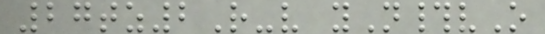27tz2R-v yN#vO
